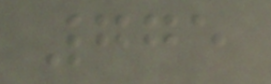775
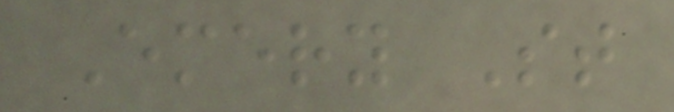Emery St
